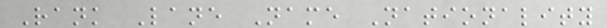Rank Lane Name Nationality
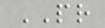PR
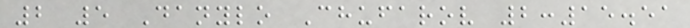2 5 Danylo Chufarov 2:15.51
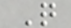Q
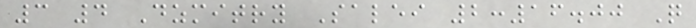3 4 Dzmitry Salei 2:16.00 Q
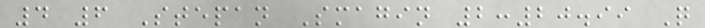4 6 Stepan Smagin 2:20.99 Q
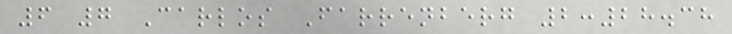6 7 Carlos Farrenberg 2:28.38
